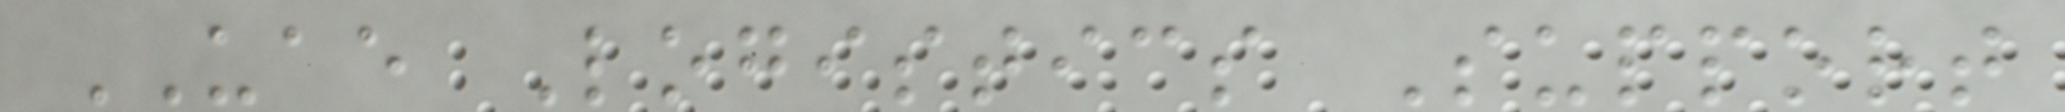UAE Logistics Support
